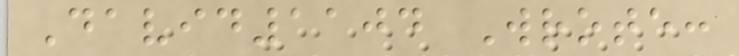David1104 Wrote:
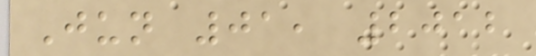Jun 01, 2012
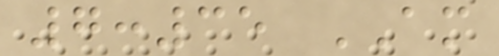7:35 AM
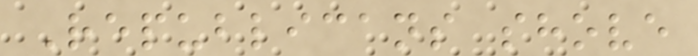Republicans shove
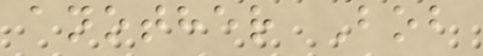another Bob
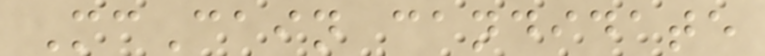McCain candidate
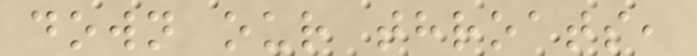down our throats,
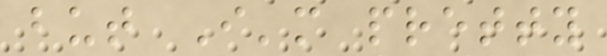but I'm pretty
